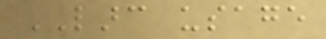LARC usage
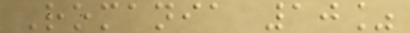Romania 10%
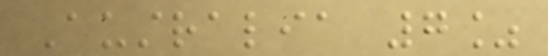Australia 7%
